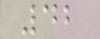42
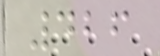426
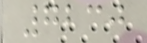7230
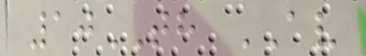10TH AV
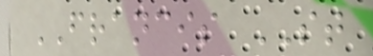FRANCIS ST
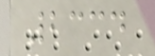2334
